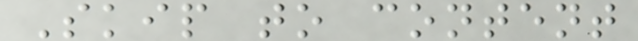Skip to content
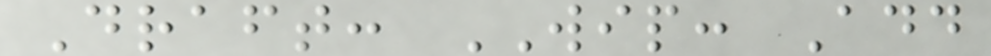Draft: WIP: Add
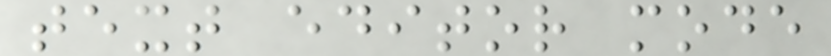text editor mode
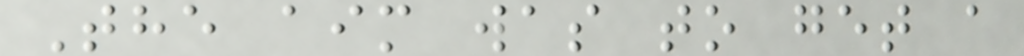The aim was to get a
